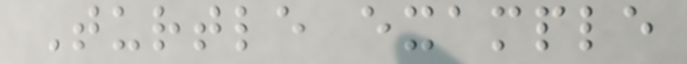Turtle example
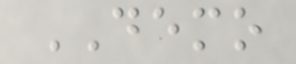DEMO
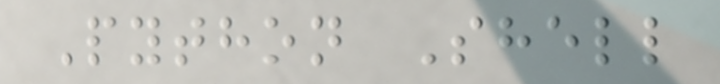Python Shell
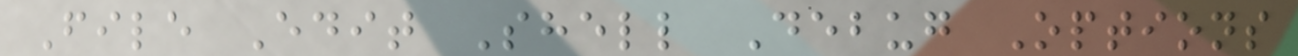File Edit Shell Debug Options
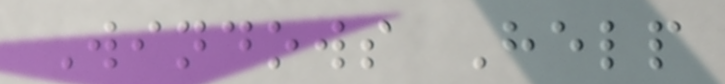Windows Help
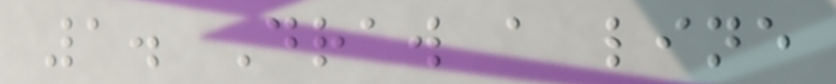1. Draw a line
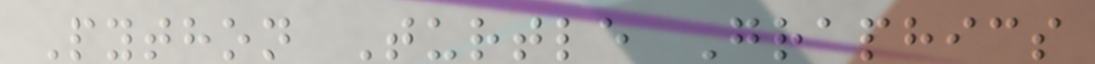Python Turtle Graphics
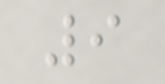9
